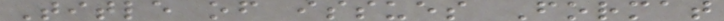Title of issues Format
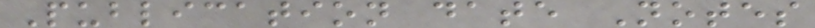Publication date Notes
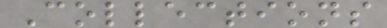Collections
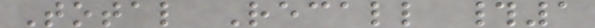Total Recall #1
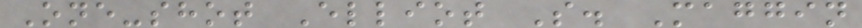One-shot Elliot S. Maggin
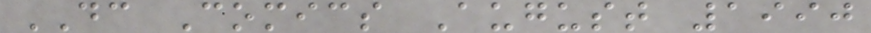DC Comics August 1990
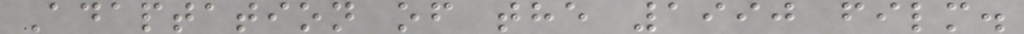Adaptation of the 1990 film.
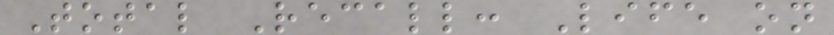Total Recall: Life on
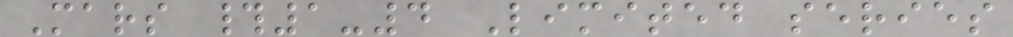Mars #1-4 Limited series
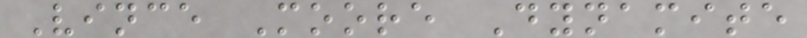Vince Moore Dynamite
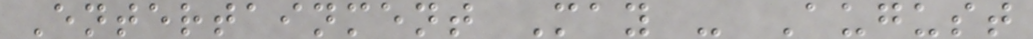Entertainment May - August
